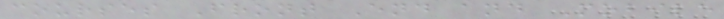courses Front End and Mobile
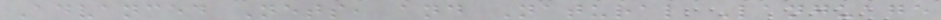Advanced Nets, and Natural Language
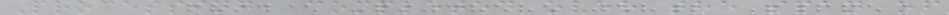Processing, completed over the span of
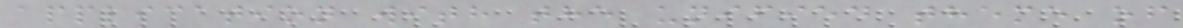application with the unified theme of
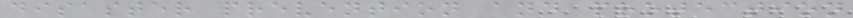disaster prevention and protection
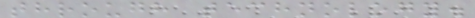through technology.
